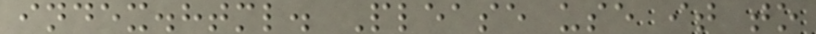index.html. Please use it to
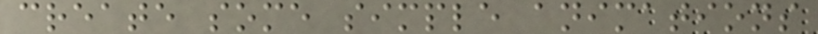create some simple animations
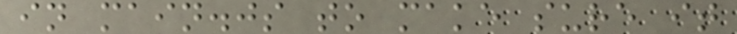in main.js to make sure it
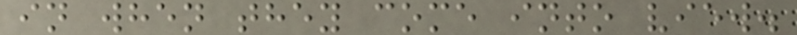in when they come into view.
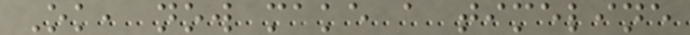Ok, now make a timeline
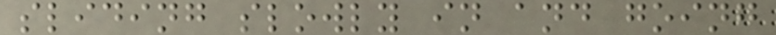sliding slowly in and going
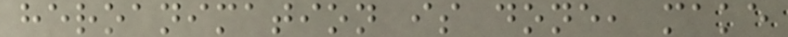heroanimation is done, make
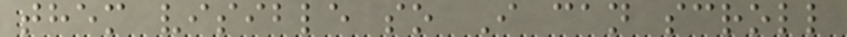them visible so I can scroll
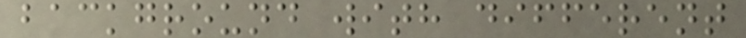background with different
